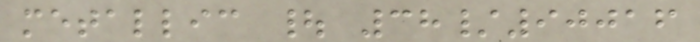metallic | 38/90016
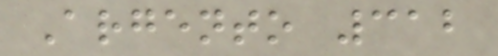Argento 312
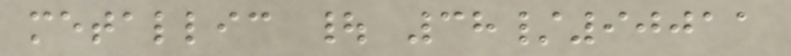metallic | 38/90011
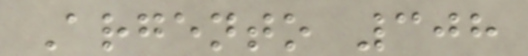Argento 308
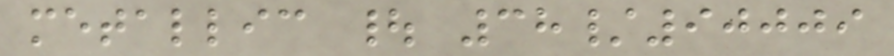metallic | 38/90009
